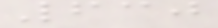630
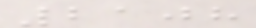2108
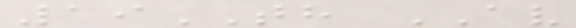19TH AV
